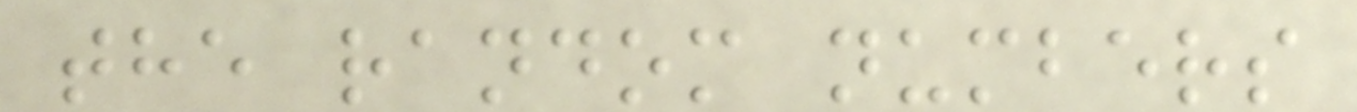the random numbers
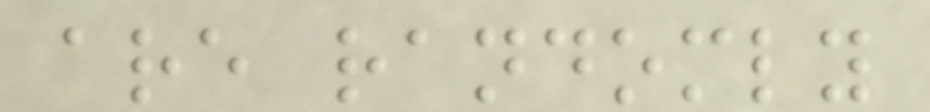are randomly
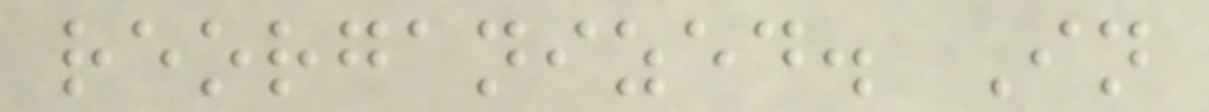reorganized. In
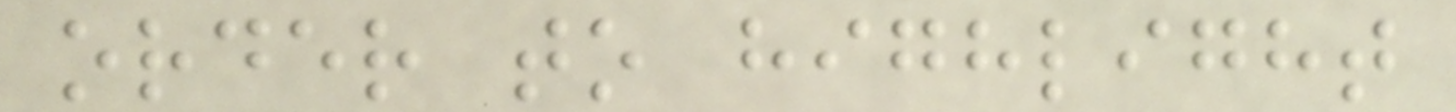order to highlight
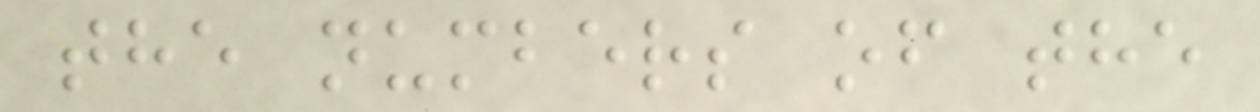the numbers of the
